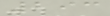293
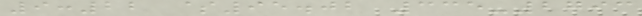9:22 $95.02 335-2793
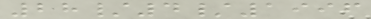28/4/1996
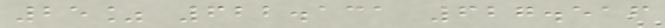25% 622.131 627.516
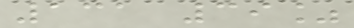131 39%
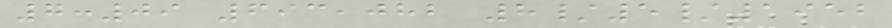7:09 693,082 8/5/1952
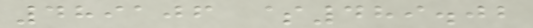489106 $489.02
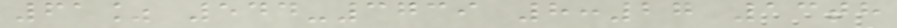61% 544-3739 8:27 13th
